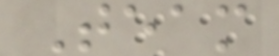Team
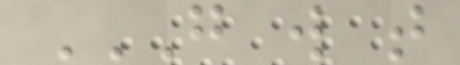G W T
